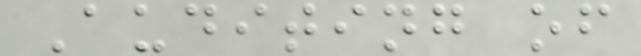Auditing of
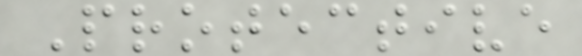Protective
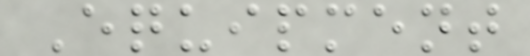Equipment
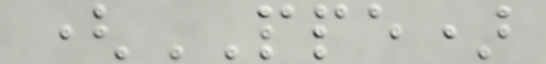(PPE)
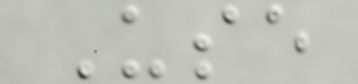Use
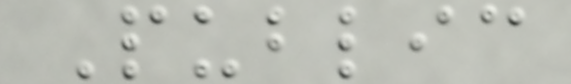Public
